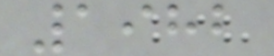1982
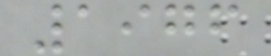1976
